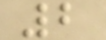2
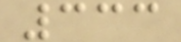333
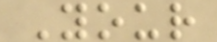Your
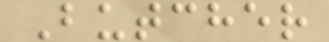Butcher
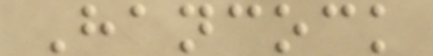Hancock
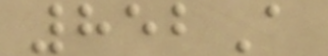852A
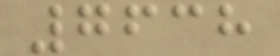7638
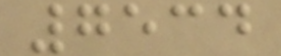7534
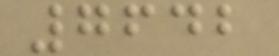7642
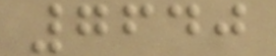7640
